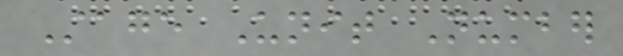Stage Unit Number
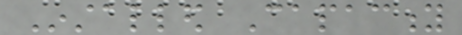Installed Capacity
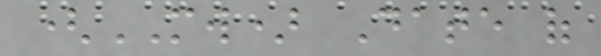(MW) Date of
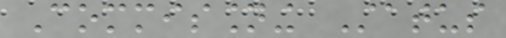Commissioning Status
